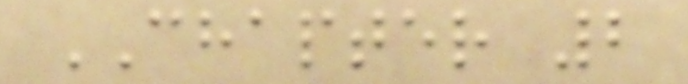CHAPTER 2
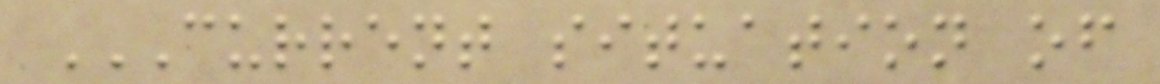CURRENT SITUATION OF
